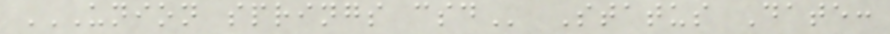UNION SPRINGS CSD Status Date:
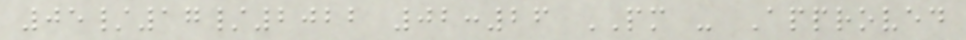05/17/2022 02:26 PM - Approved
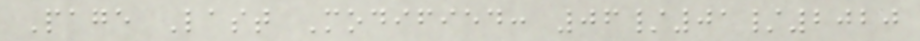Page Last Modified: 06/01/2020
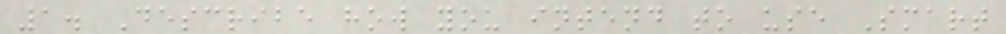1. Describe how you intend to use Smart
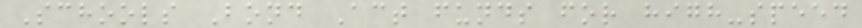Schools Bond Act funds for high-speed
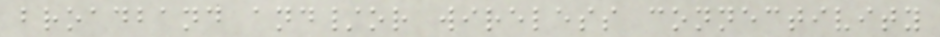broadband and/or wireless connectivity
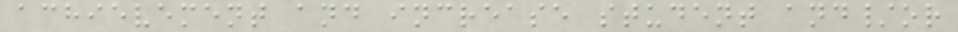achievement and increase student and/or
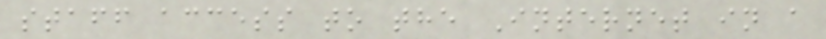staff access to the Internet in a
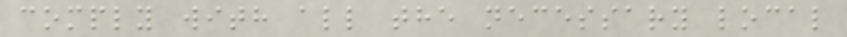comply with all the necessary local
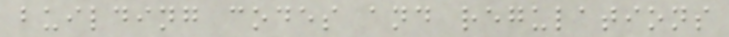building codes and regulations
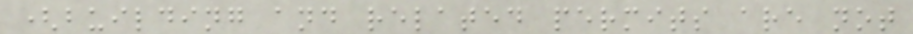(building and related permits are not
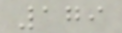179
